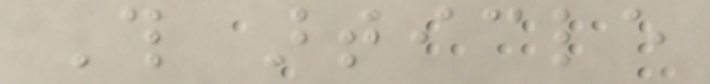This article
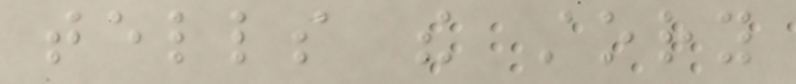tells the story
